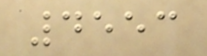4553
